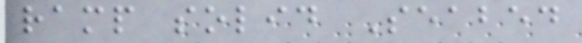ramp solid Seabed
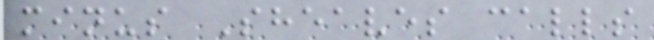minus Sheaves calls
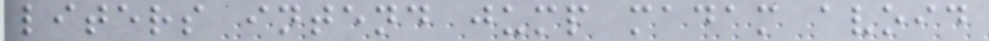liters intend jump madam avoid
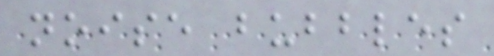noise bubbles
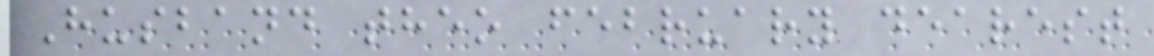Husband theo february dearest
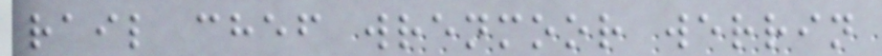rail chef wrenmoor werrin
